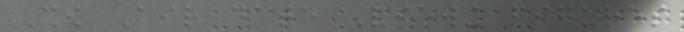Show Air date Viewing figures
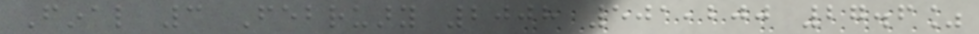Final 3 February 2008 501,200 27.6%
